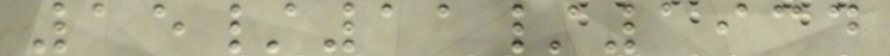15/11/1934
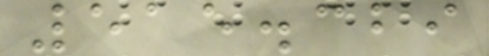515.329
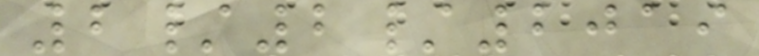2/2/2019
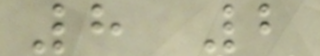8 2
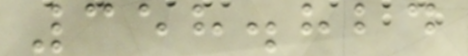358.824
